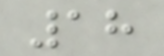18
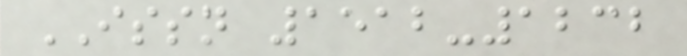ISSN 1512-1232
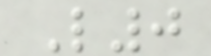L0
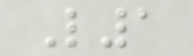L1
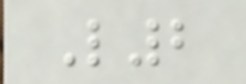L2
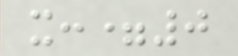x:=0
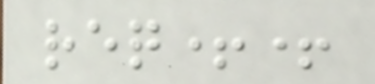req++
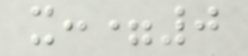x:=0
